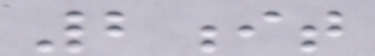2it
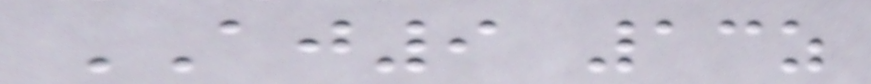AJ9 13z
